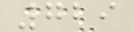729
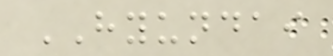HYUNDAI
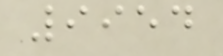9954
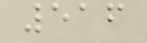516
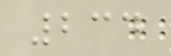234
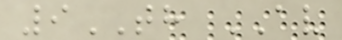9TH AV
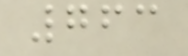763
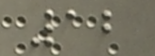12
